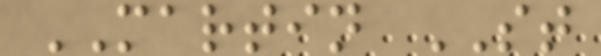MARTIN ST
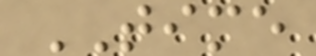TIME
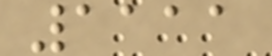1111
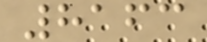8163
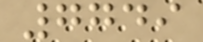7749
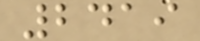2419
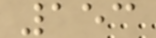153
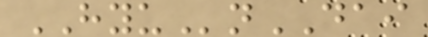HYUnDAI
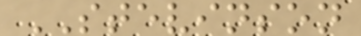STEVINSON
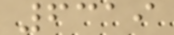6319
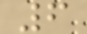6
